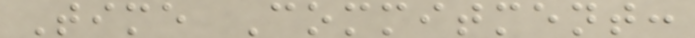Time Commitment:
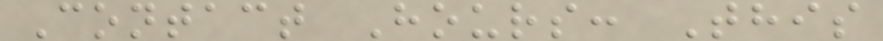Contact Hours: This
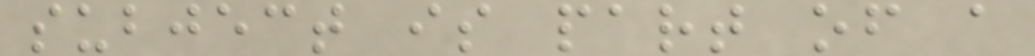subject is part of a
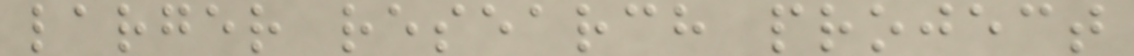larger research project
